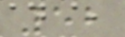52
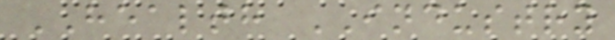HEALTH INDUSTRY
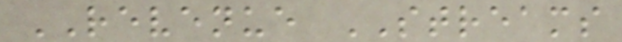REVENUE STREAMS
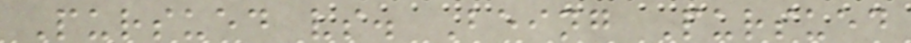Pursued vs. Being Pursued
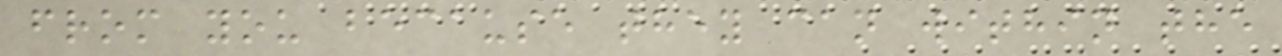from you because they can within the
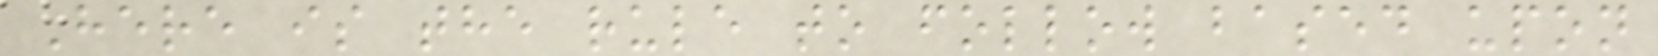Here is the rule to follow based upon
